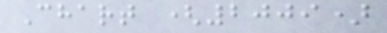Chart (2009)
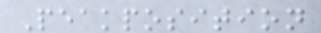Peakposition
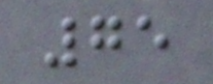75
